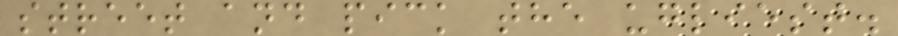street and pick the ugliest.
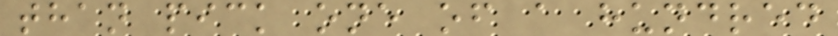than pick one of a hundred
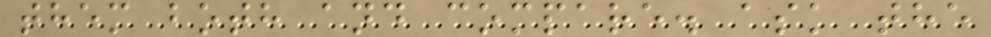them both and compare. ask the
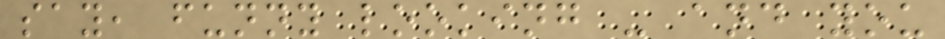say, funny looking - and you
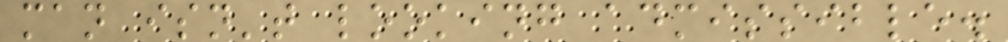man isn't looking admissible.
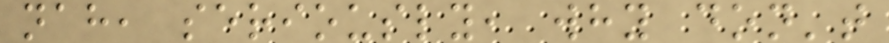nah, seriously, why don't
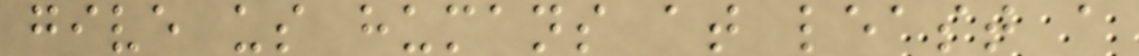give us humans at least a
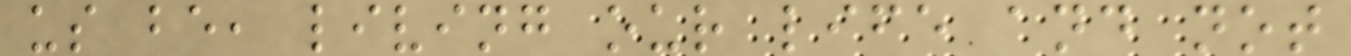us be, living our life and not
